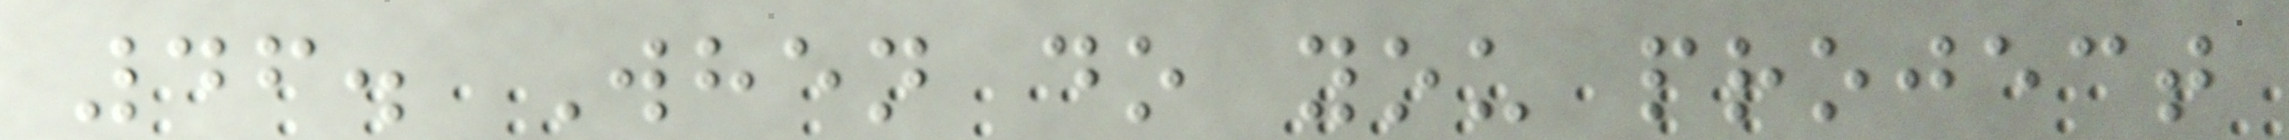46. When do you project
